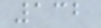132
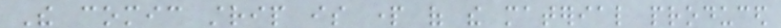The comic strip is part of the material produced
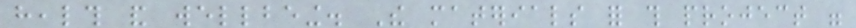health and wellbeing. The materials for this project were
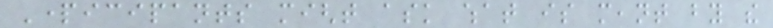Participants might ask what is meant by the
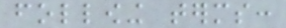following terms:
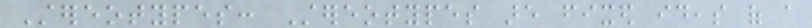Stereotypes: Stereotypes are fixed ideas of a
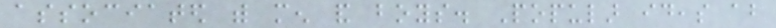associated with men and boys. Popular ideas about
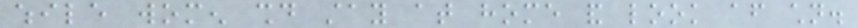while women should stay at home and look after children.
